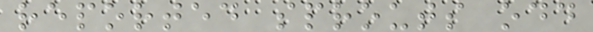reported sprouts odd
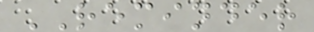REMINDER
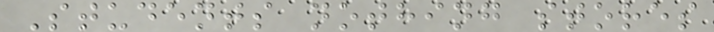Students nothing stores
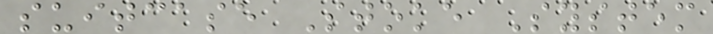suitcase Stoke System
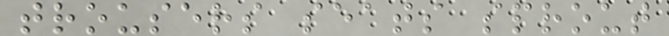trousers seats sprout
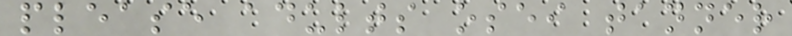please adults osei tanner
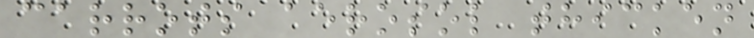carrots aerosol thicken
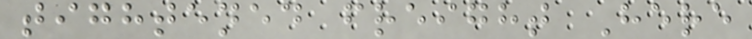tightened freight Here
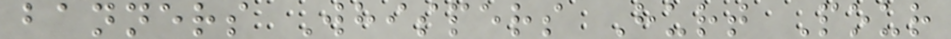banners Whispers Hurt Pour
